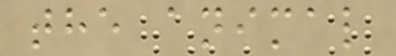the animal
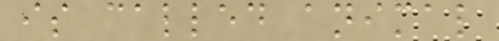is called animal
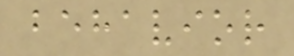behavior
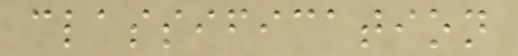classification
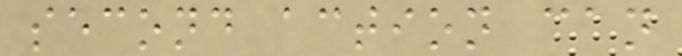second action can
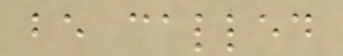be called
